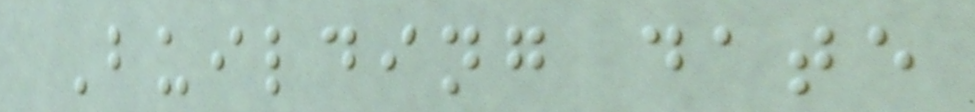Building date
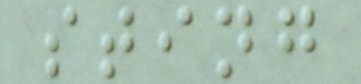sting
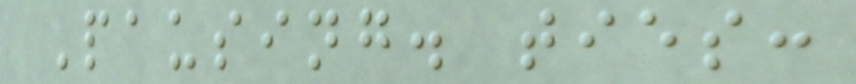Pausing. ties:
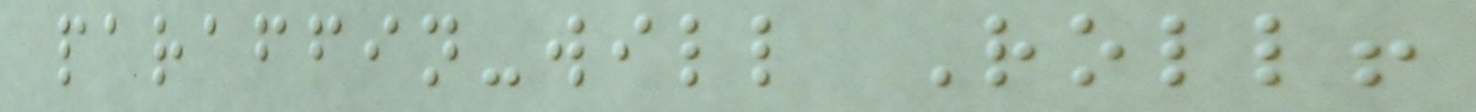paraffin-will Roll!
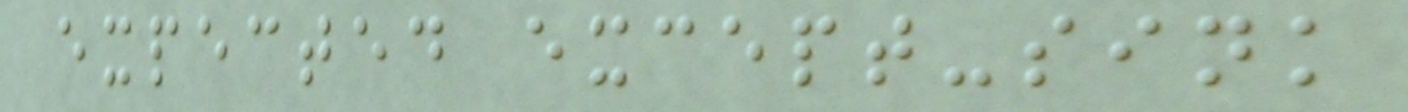expected except-sink
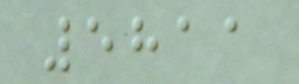5811
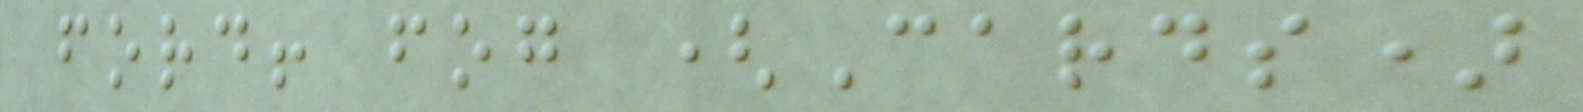ford! fog (Cards)
